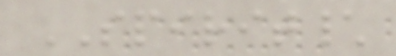SPIRIT\
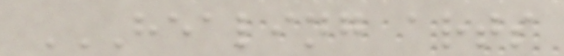HEALING ARTS
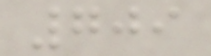709
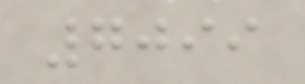7099
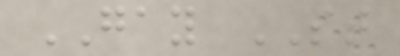GAY ST
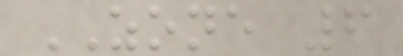ZONE 6
